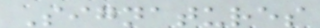Signatures
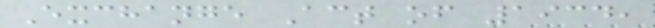Exchange Act of 1934,
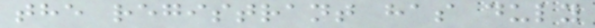the registrant has duly
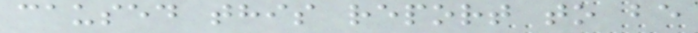caused this report to be
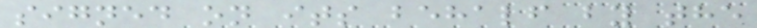signed on its behalf by the
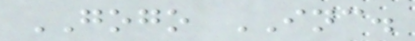GOGO INC.
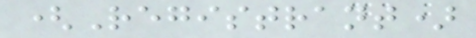(Registrant)
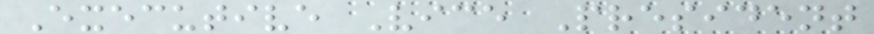Executive Vice President
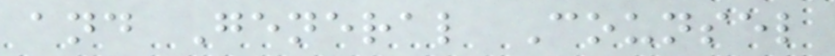and General Counsel
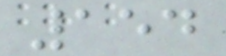154
